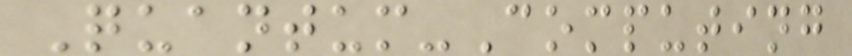Quantum-Computing
